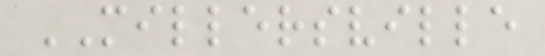MILLERSVILLE
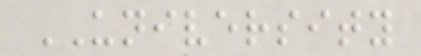UNIVERSITY
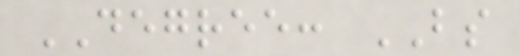DEGREE: BS
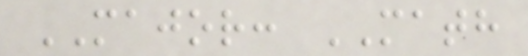MAJOR: MATH
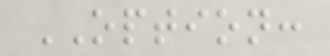OPTION:
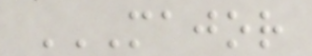MAJOR
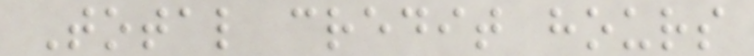Total credit hours
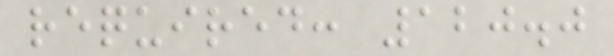required: 120.0
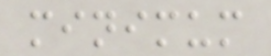minimum
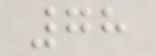78
